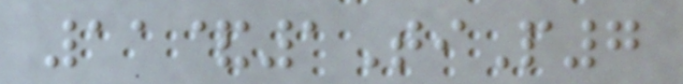11&1TiP7
